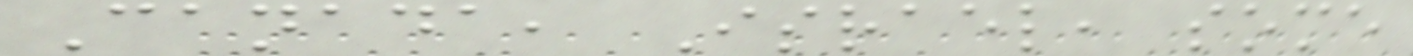Canada, Israel, some
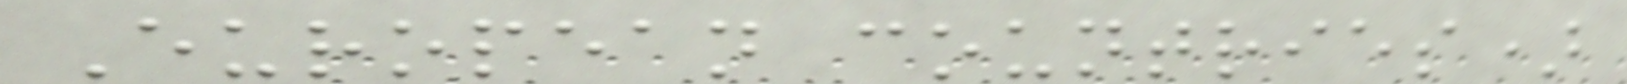European countries)
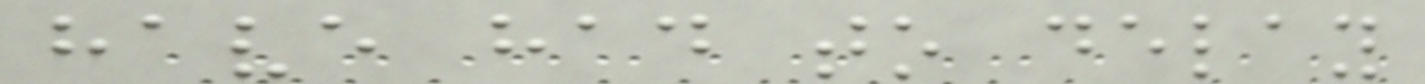have had to delay
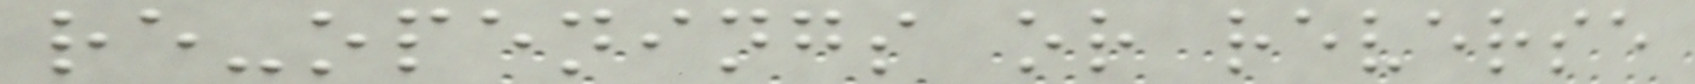re-openings or reverse
